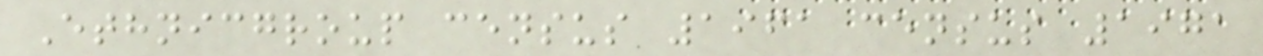Ethnicgroup census 1961 census 1971
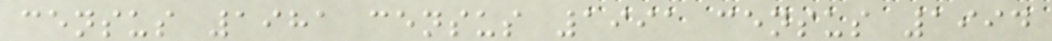census 1981 census 1991 census 1994
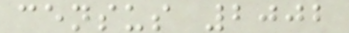census 2002
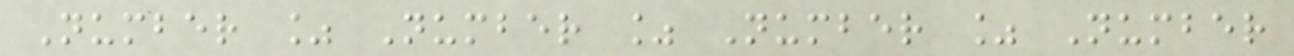Number % Number % Number % Number
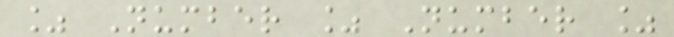% Number % Number %
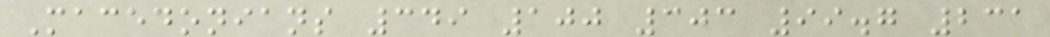Macedonians 349 100 303 99.7 231
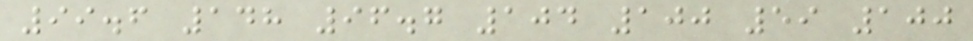99.6 148 96.7 104 100 59 100
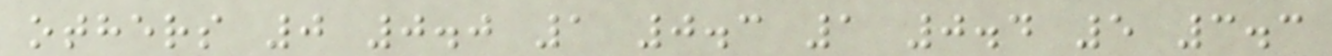others 0 0.0 1 0.3 1 0.4 5 3.3
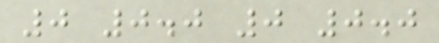0 0.0 0 0.0
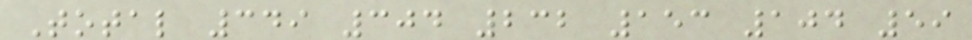Total 349 304 232 153 104 59
